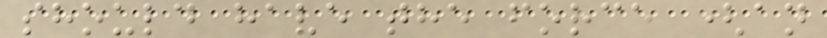should have the force (an
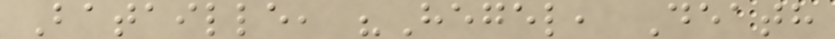Bataille, "Hegel, Death
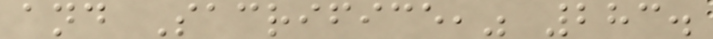and Sacrifice," 283.
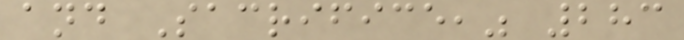and Sacrifice," 283
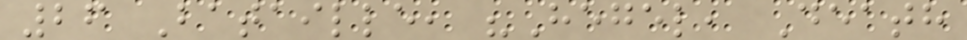26 Bataille, "Hegel, Death
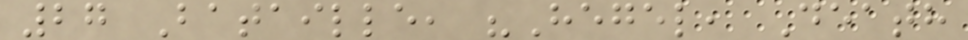27 Bataille, "Hegel, Death
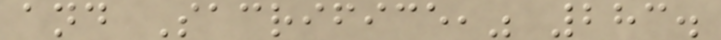and Sacrifice," 283.
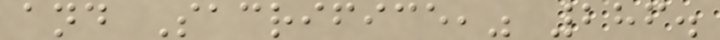and Sacrifice," 286.
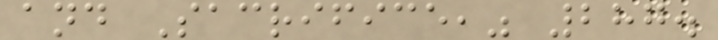and Sacrifice," 287.
